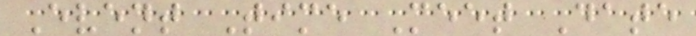Event Time Meet Date
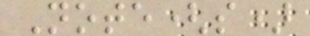Note(s)
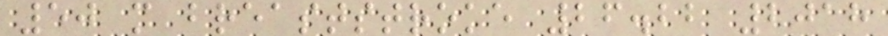50 m breaststroke 26.22 2018
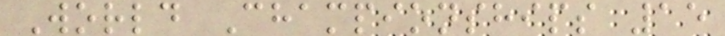World Championships 15
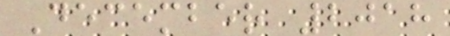December 2018
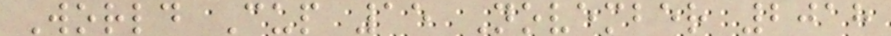World Cup 15 November 2018
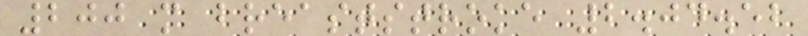200 m breaststroke 2.04.52
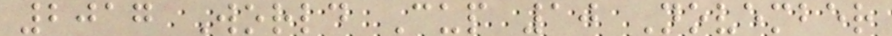2017 World Cup 10 November
